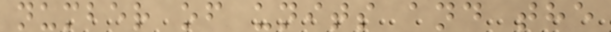number of units and the
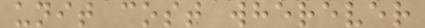unit cost wherever
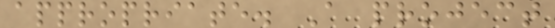appropriate. A project
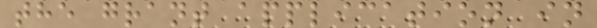the grant application in
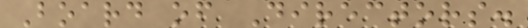Board of Directors.
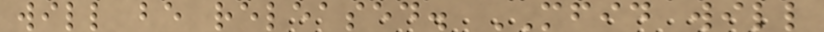will be released. MFID will
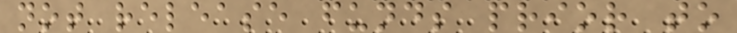not release funds prior to
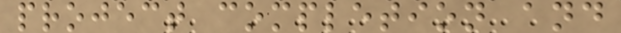project completion and
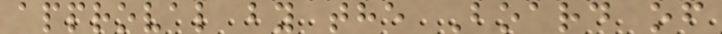approval by the Board of
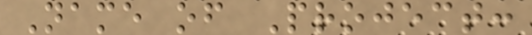Name of Project:
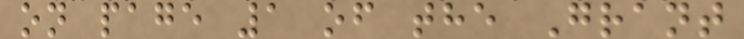on page 1 of the Grant
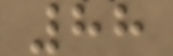88
